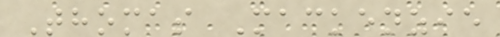Thomas Mackenzie
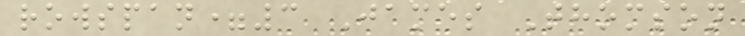rowspan=3 James Thomson
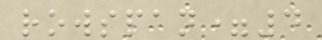rowspan=4
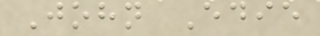John Edie
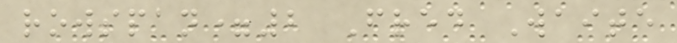rowspan=2 Fred Waite
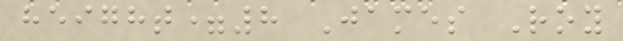height=8 James Roy
